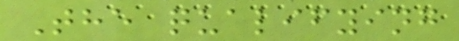The qualifying
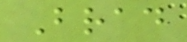Brad
